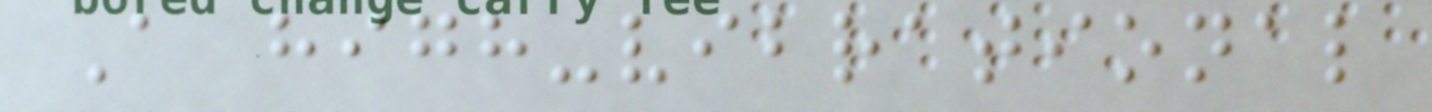A high-vibrational
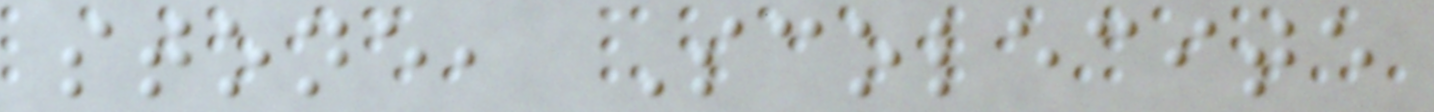stone, Scolecite
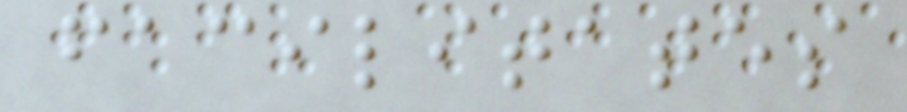facilitates
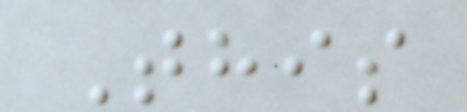This
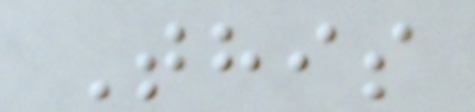This
